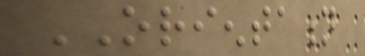ORIENTATION
